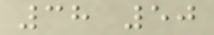38 50
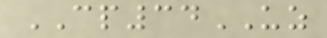CP34UZ
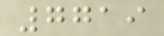7719
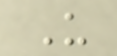U
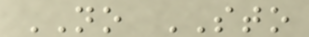NO STO
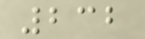232
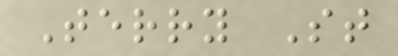Terry St
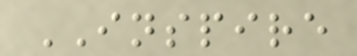INSPIRE
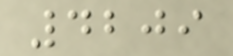4209
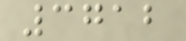3712
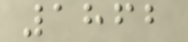1862
